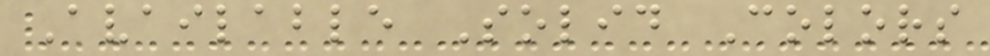Available Solid Colors
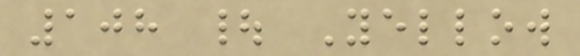108 | Yellow
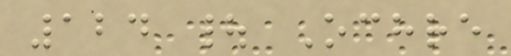124 | Ochre
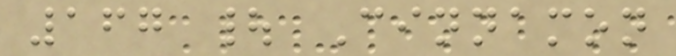167 | Cinnamon
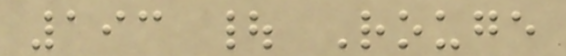193 | Rouge
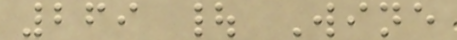269 | Wine
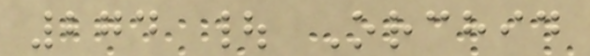274 | Orchid
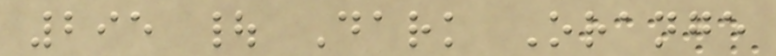295 | Dark Orange
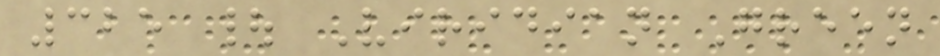325 | Viridian Green
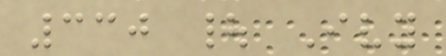330 | Ivy
